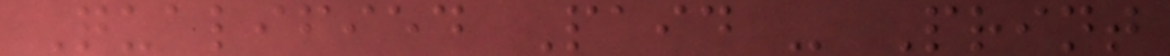Qualified Paid - Print
